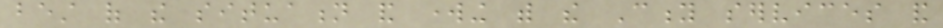best of the situation and working with the City services and
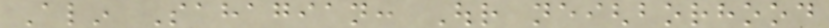Alin Sahagian: Our neighborhood
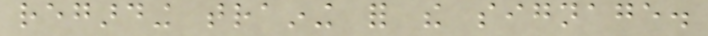regarding training for the signage.
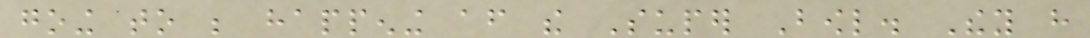going to be happening after the Super Bowl. They have
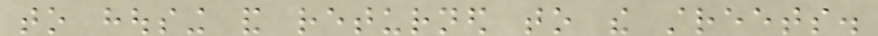to housing and returned to the streets.
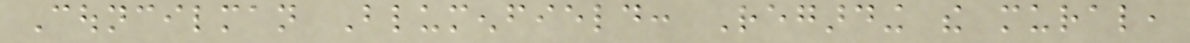Councilman Blumenfield: Regarding the mural,
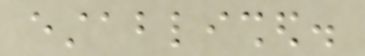established.
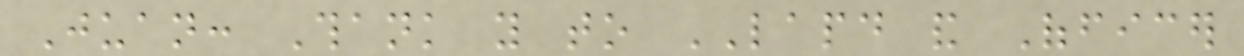Juan: Thank you to LAPD and Officer
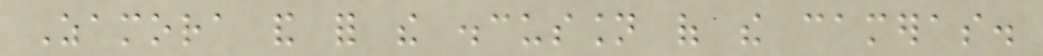Zamora and for the discussion of the cameras.
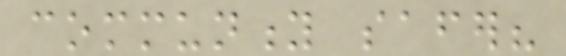community safer?
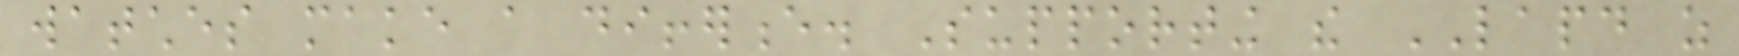watches make a difference. Supporting the LAPD as
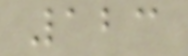123
